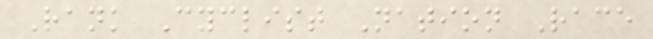Rank Cyclist Nation Race
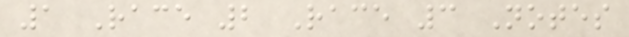1 Race 2 Race 3 Notes
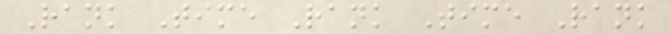Rank Time Rank Time Rank
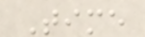Time
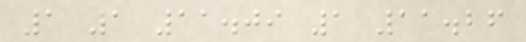1 1 11.09 1 11.26
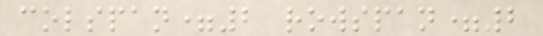colspan=2 rowspan=2
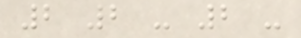2 2 - 2 -
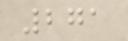271
